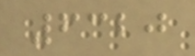6320
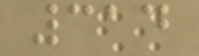314
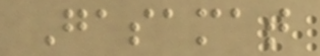Gasamat
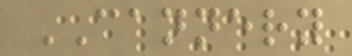CANNERY
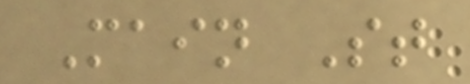Main St
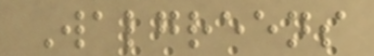Walgreens
